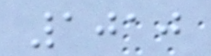1010
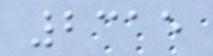2315
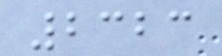2323
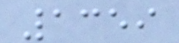1359
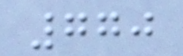770
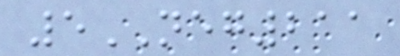5NEG211
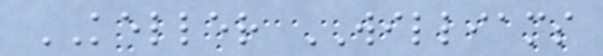KELLER WILLIAMS
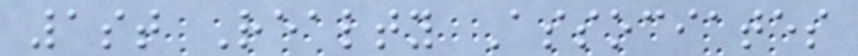1st Realty Associates
